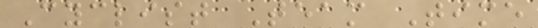Cyclist Team Time
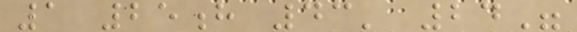1 25h 43' 24"
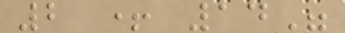2 + 14"
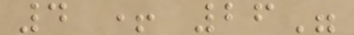4 + 26"
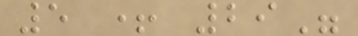5 + 29"
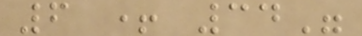6 + 34"
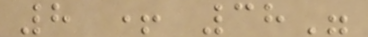8 + 38"
